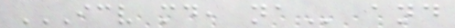ICV MD, NA and
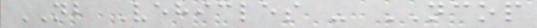NB Vehicles - NCOP
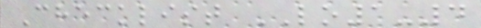Checklist LO1-4
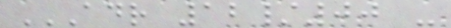ADR 12/00 -
